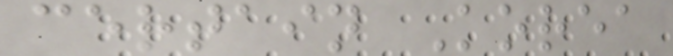certain Korea
